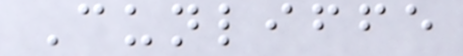Cunliffe
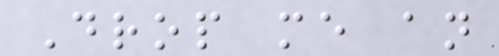Drop me an
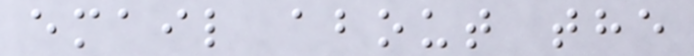email about the
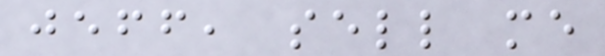jeff, sell me
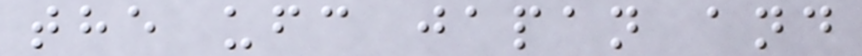the ufc japan and
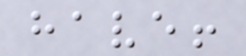have!
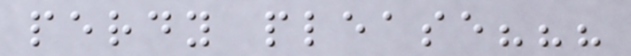perdy please???
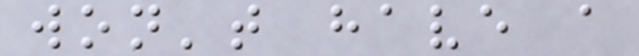won't have a
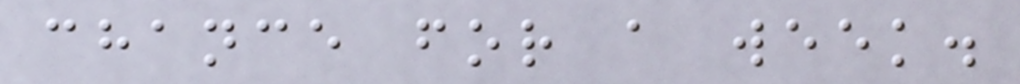chance for a week.
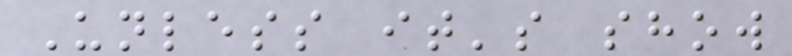Unless it's show
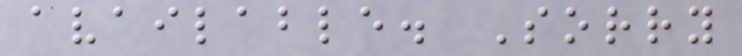available. Sorry
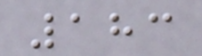183
